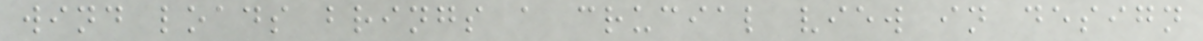wind loads brings a crucial view in design
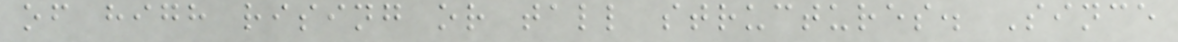of high rising or tall structures. Since
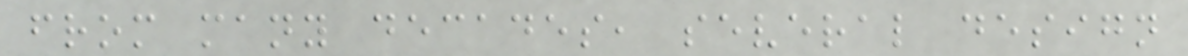from many decades, several design
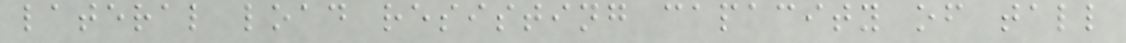lateral load resisting capacity of tall
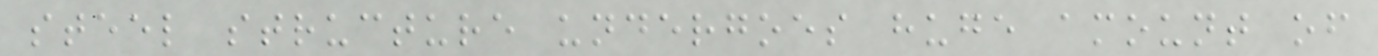steel structure undergoes huge amount of
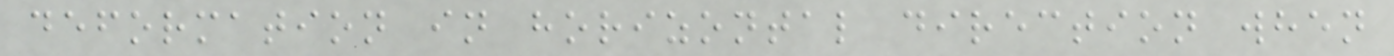deformation in horizontal direction when
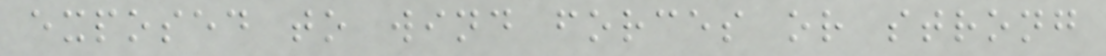exposed to wind forces or strong
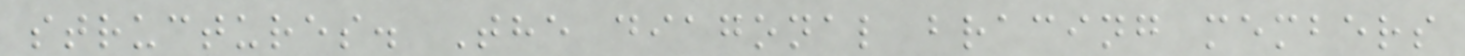structures. The diagonal bracing members
